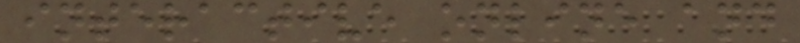interactive online and
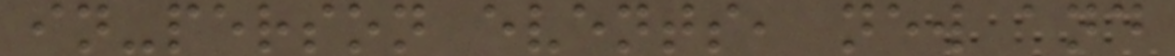in-person events, new and
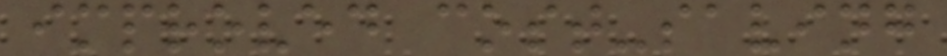improved cost-saving
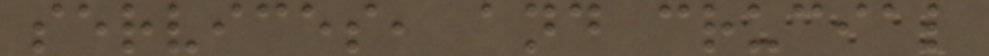services, and crucial
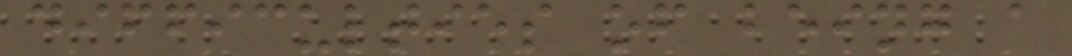difficulties of being a
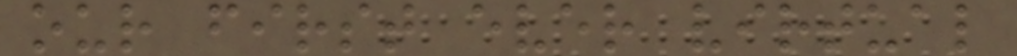our first ever virtual
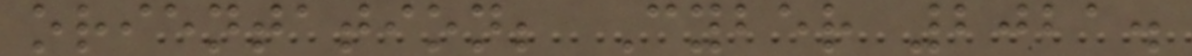orientation; Cyber 2021.
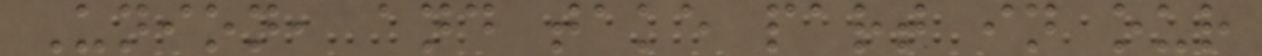Union, and take part in our
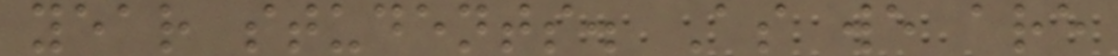year students. As we are
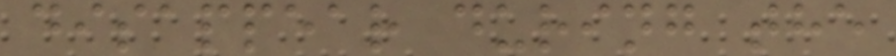disappear during the
